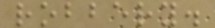robbery.
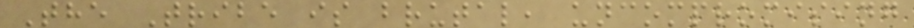The Tribe is brutal, uncompromising
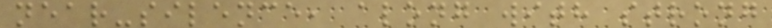near-silence, along with strong
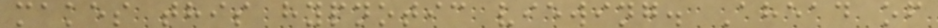makes this hypnotic viewing. Ahead of
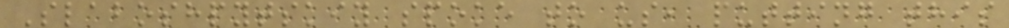Slaboshpytskiy spoke to us, putting this
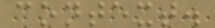context.
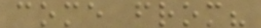come from?
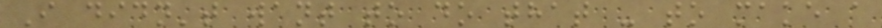I didn't want to do that - to make a
